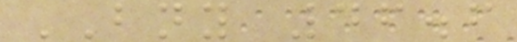BNY 46.6
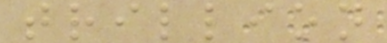trillion
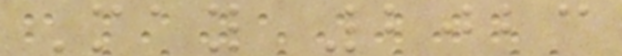May 2023
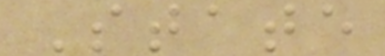State
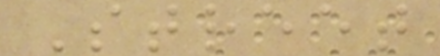Street
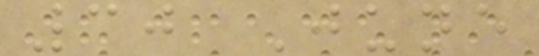30 June
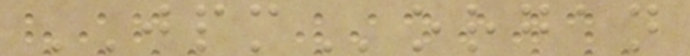JPMorgan
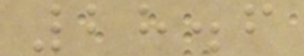28.6
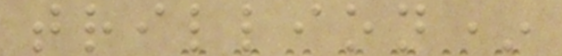trillion*
